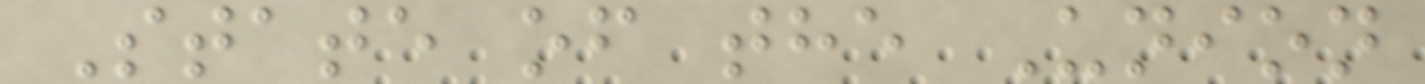State of the Union
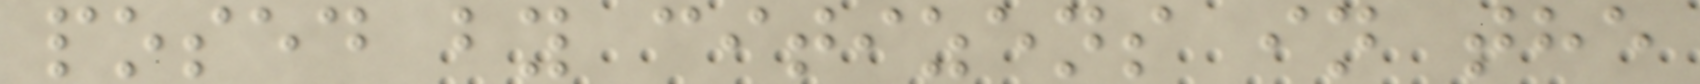posed by citizens in the
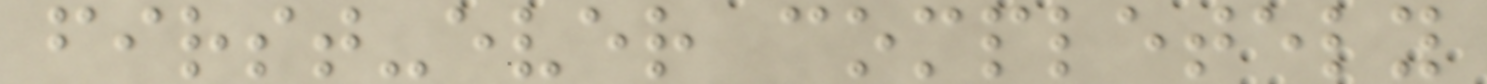first-ever completely
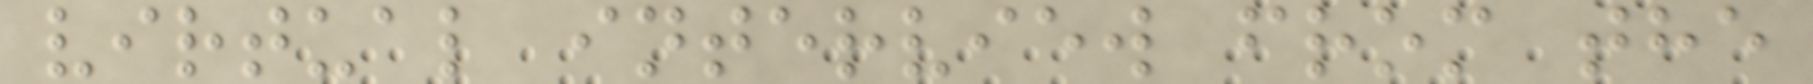virtual interview from the
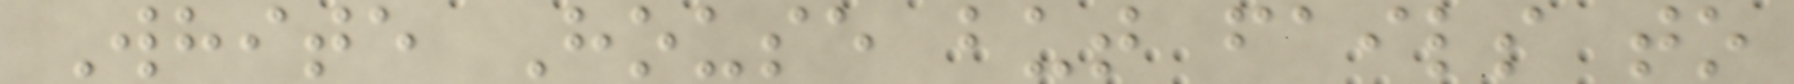White House but fails to
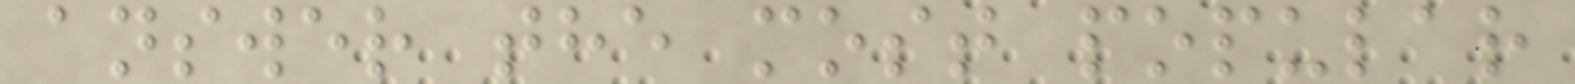answer the most popular
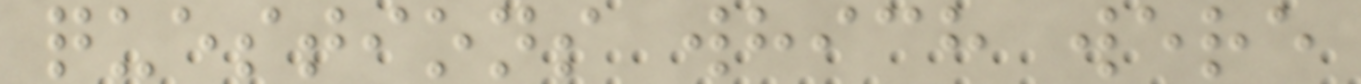questions which were
